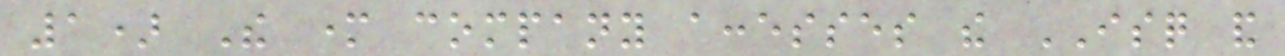1) The mother company accesses the ISQ and
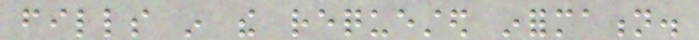fills in the requested information.
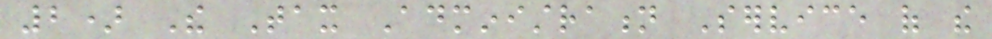2) The Tax Administration Service of the
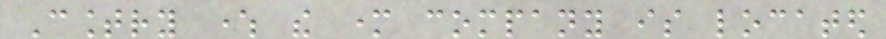Country where the mother company is located
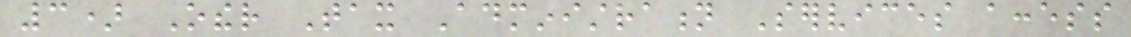3) Other Tax Administration Services access
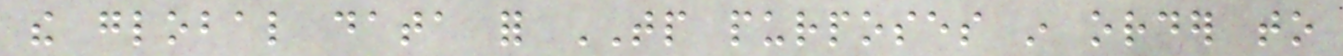the global data for TP purposes in order to
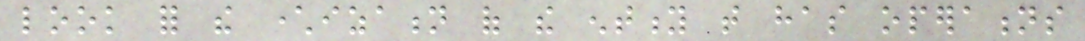look for the characterization of the entity that has operations
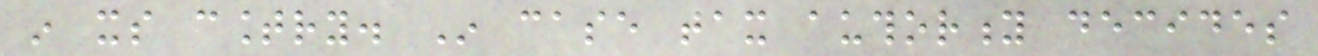in its country. In case tax authority decides
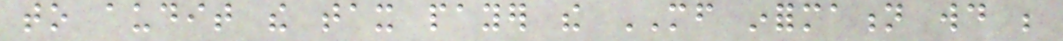to audit the tax payer the MF information would be
